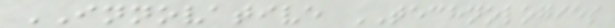INNOVATIVE TECHNOLOGIES
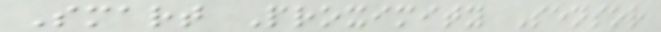Smart Proximity Sensor
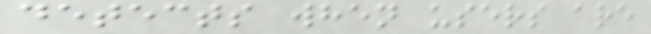detects when users are
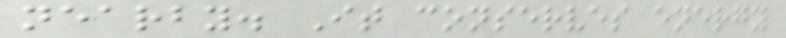nearby. It conserves energy
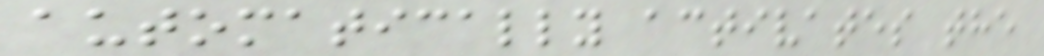automatically activates the
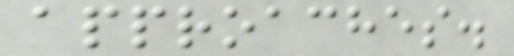approaches.
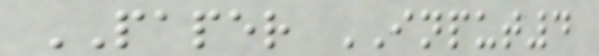PAPER INPUT4
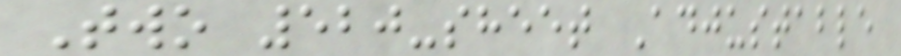Two 520-sheet Adjustable
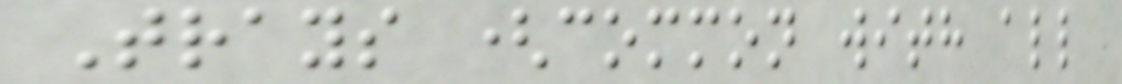Trays (common with all
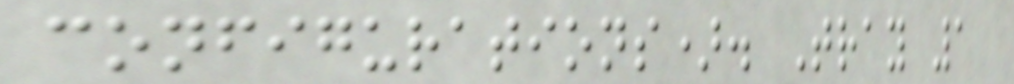configurations). Tray 1
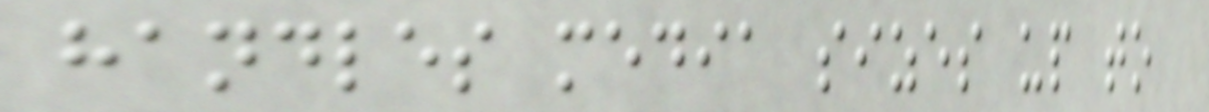handles media sizes up to
